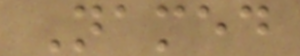Named
